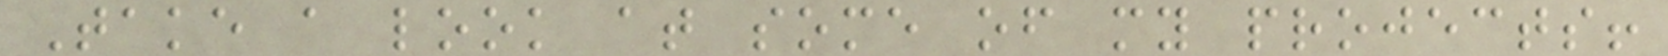Take a look at some of my projects!
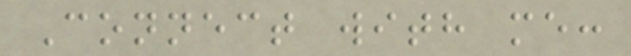Connect with me:
